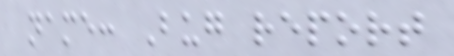name: Bug report
